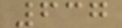637
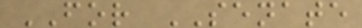FOR SENATE
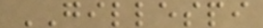GILLESPI
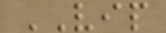VIP
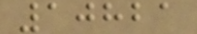10821
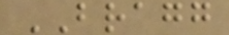BRAGG
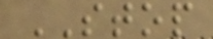STOP
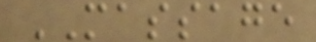MASSAGE
